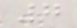7
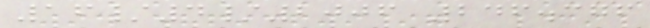16/4/2006 246.376
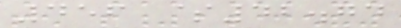456 $42.74
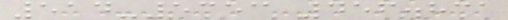514-5353 456.831
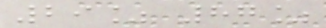29% 87%
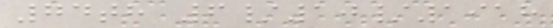74th 6/10/1918
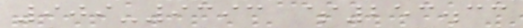909-9393 $253.33
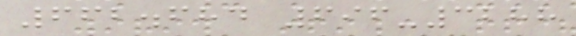662.684 696-3288
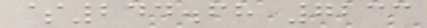$244.68 7233
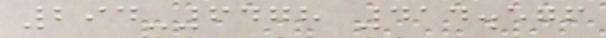294-6478 414.576
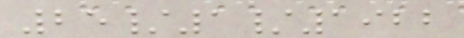25/1/1922
